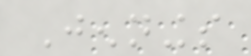Jennings
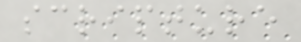scripture
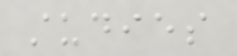studies
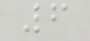6
